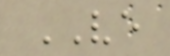VE
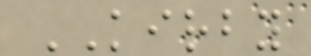KIRBY
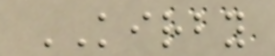KIRBY
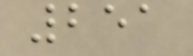251
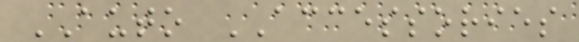AUTO ACCESSORIES
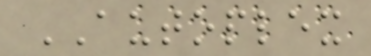AUTOPLEX
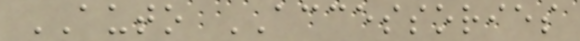AUTO ACCESSORIES
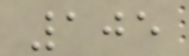105
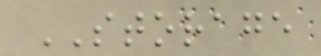STORAGE
